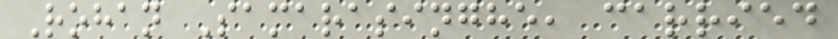Rohan Samarasinghe, carried
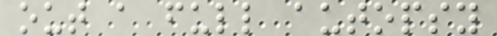out a full autopsy
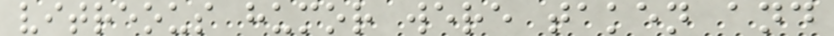vitreous humor were taken and
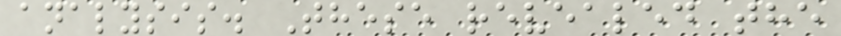analysis. These revealed the
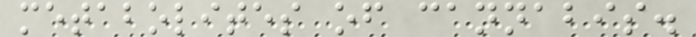metabolites of cannabis.
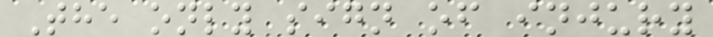The only sign of injury
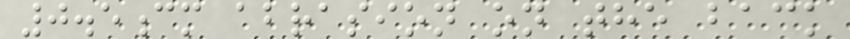0.5cm abrasion on the back
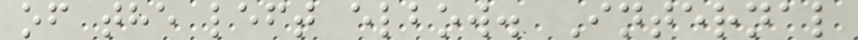of the left elbow. Internal
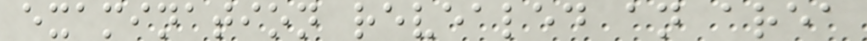examination revealed an area
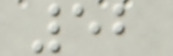52
